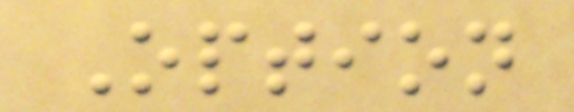Option
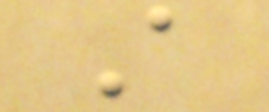A
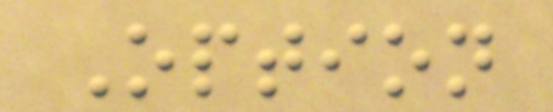Option
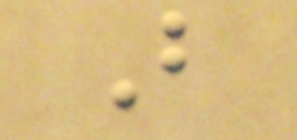B
